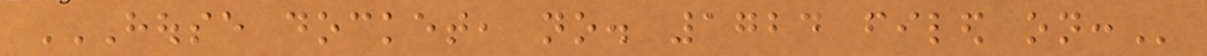HOUSE DOCKET, NO. 1724 FILED ON:
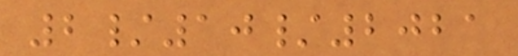2/10/2021
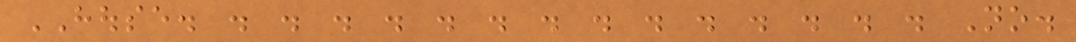HOUSE. . . . . . . . . . . . . . . No.
